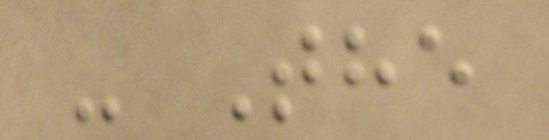- The
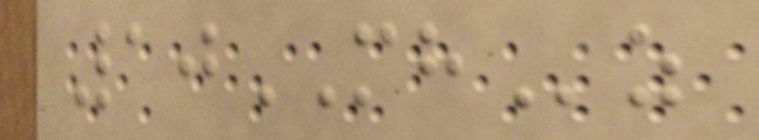10MHz
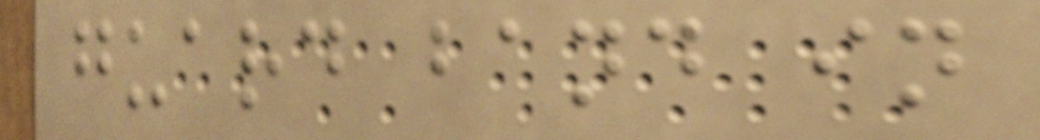guard band in
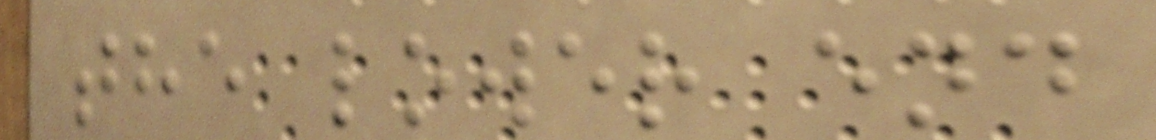the lower end
